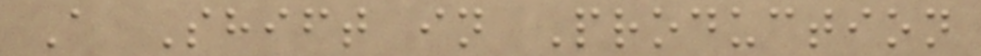A Shift in Production
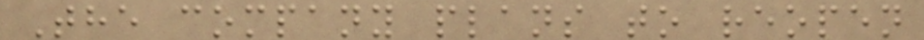The company plans to reopen
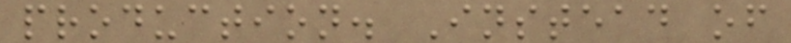production. Instead of
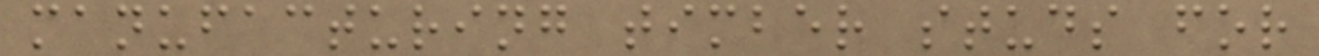manufacturing timber studs for
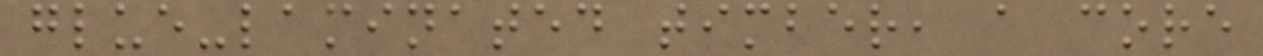glue-laminated timber, a core
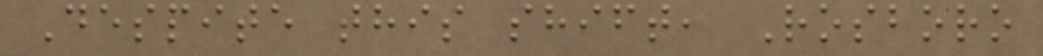Despite this shift, Rosboro
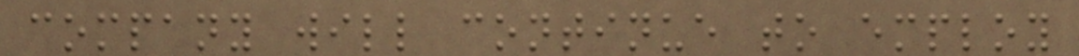company will continue to employ
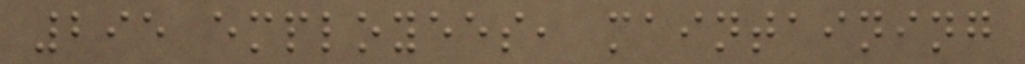295 employees, maintaining
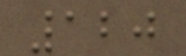120
